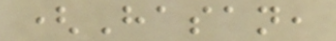(Hasan,
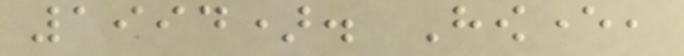1994). However,
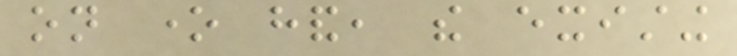on one hand, the existing
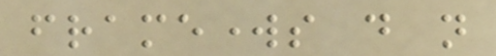frameworks do not
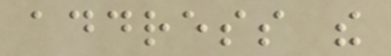address the
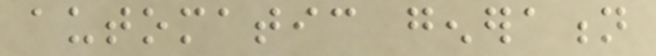automatic generation
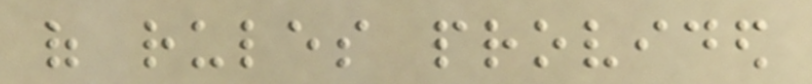of rules provided
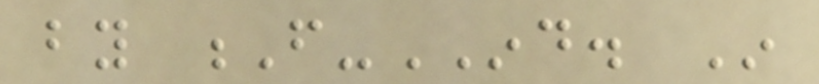by F-IND. In
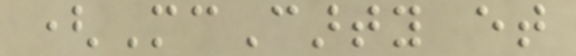(McCarty et
